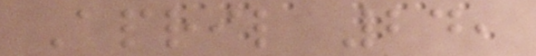April 24,
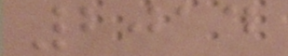2014
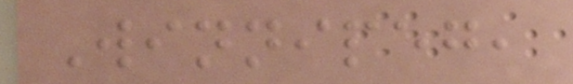Winnipeg,
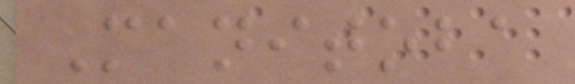Manitoba
